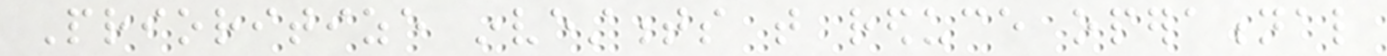Prioritize investments that reduce operational
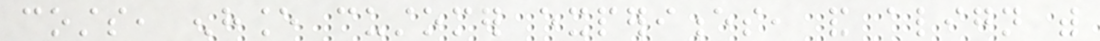costs, enhance customer experiences, and align with
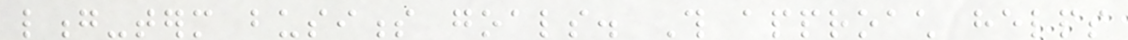long-term business goals. This approach helps
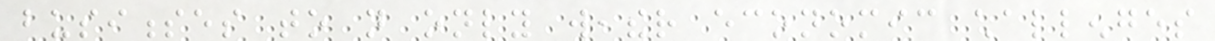businesses to not only weather economic challenges
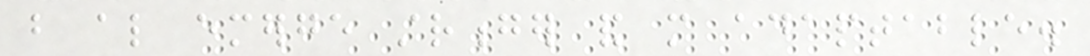but also emerge stronger and more adaptable.
